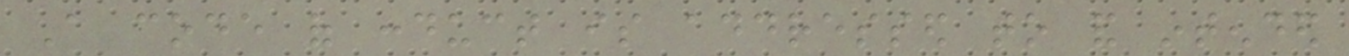A code of conduct is addressed to and intended
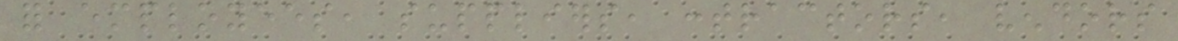for employees, suppliers, contractors, vendors
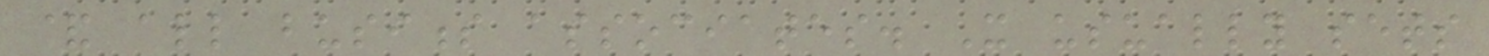& all business associates. It usually sets
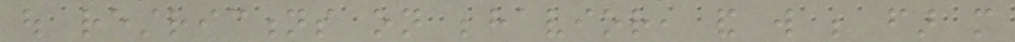out restrictions on behavior, and will be far more
